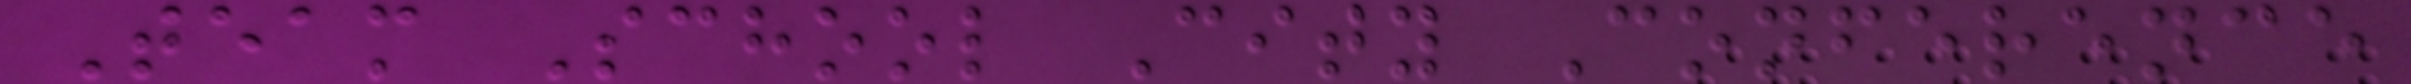Team School City Conference
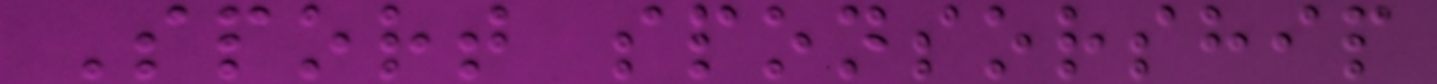Sport sponsorship
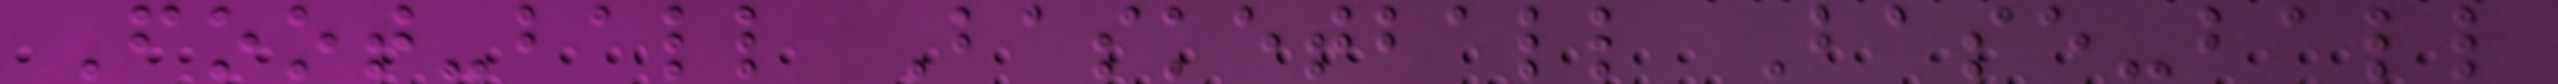Foot-ball Basketball Base-ball
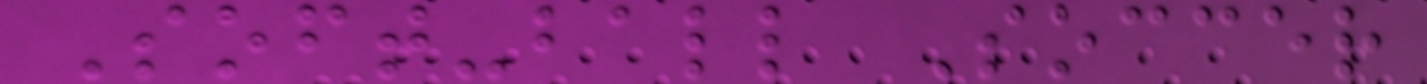Soft-ball Soccer
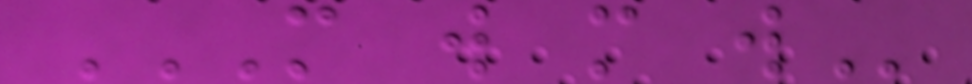M W M W
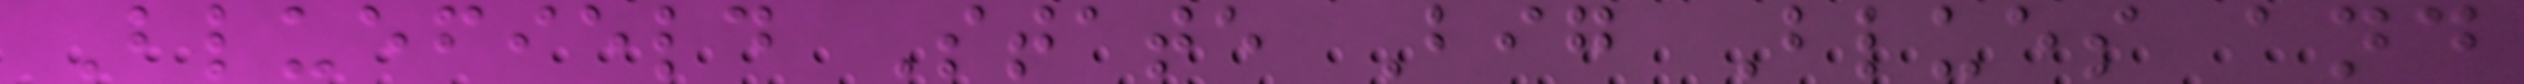Bluefield State Big Blues and
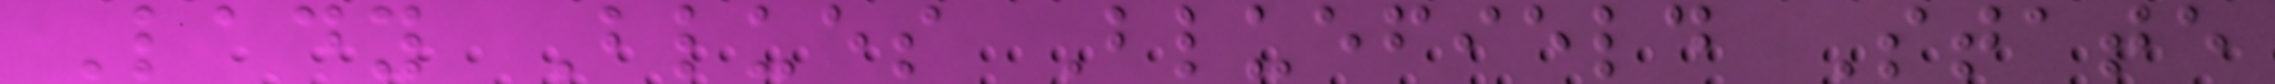Lady Blues Bluefield State
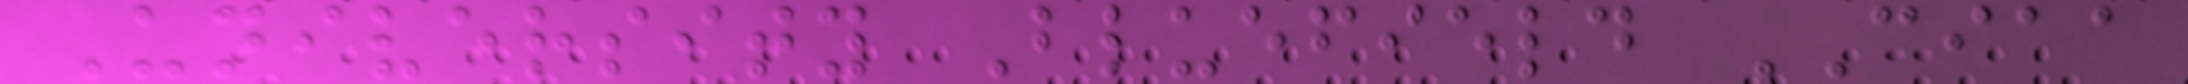University Bluefield CIAA
